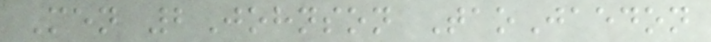Men 2Johnson TaoJaedon
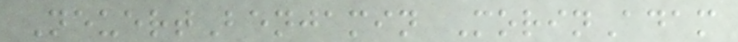NeuertBenjamin MorinAdam
